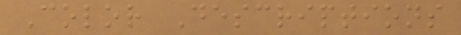Color Descriptions
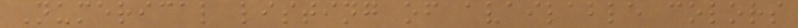Numerical listing of available colors
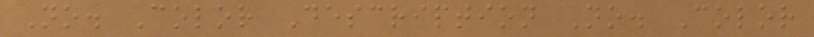No. Color Description No. Color
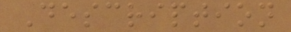Description
